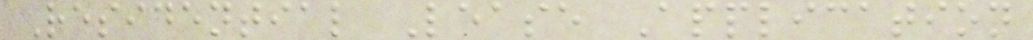Residential Lease Application
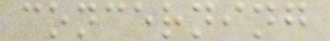concerning
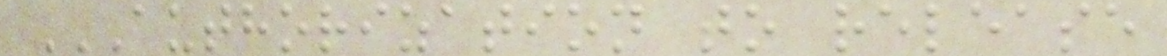AUTHORIZATION TO RELEASE
